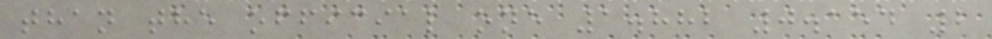than the official one 1.882 0.154 2
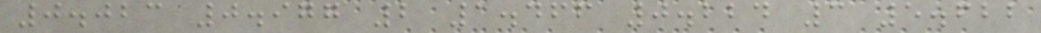0.023 0.977 2 1.466 0.224 3 5.622
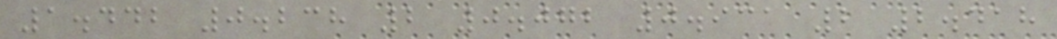1.442 0.238 2 0.072 0.931 2 2.418
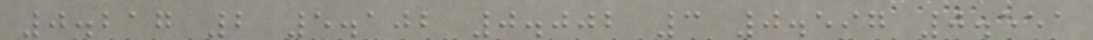0.217 2 5.102 0.002 3 0.597 0.551
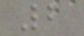2
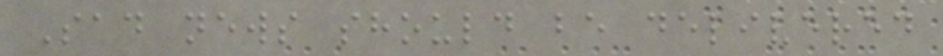Sad news should be delivered
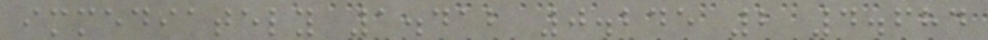immediately 1.412 0.245 2 4.684
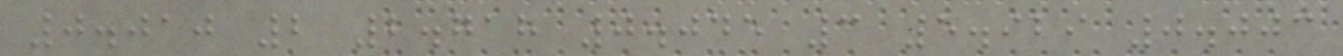0.010 2 2.718 0.045 3 5.929 0.003
